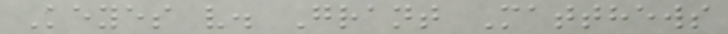Keyes v. Grant Matthews
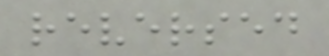reversed
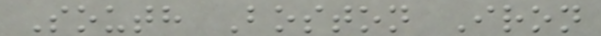South Boston Iron
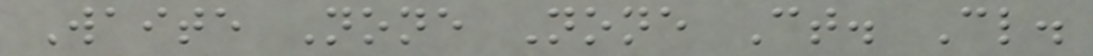Waite None None Ct. Cl.
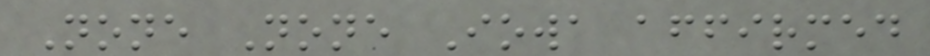None None Iowa affirmed
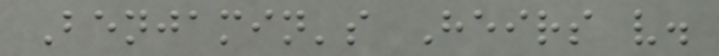Benjamin's Heirs v.
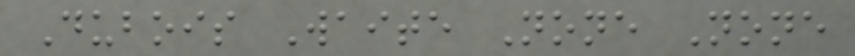Dubois Waite None None
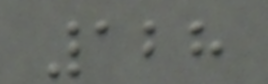128
